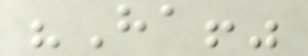"Ha!"
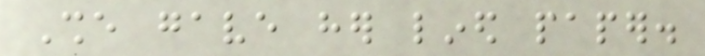She gave her lined paper.
